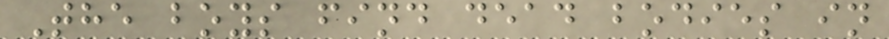The boys find dead bodies in
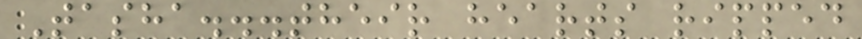Tasha...their hearts ripped
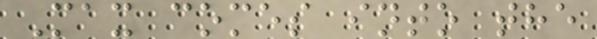Max comes into the
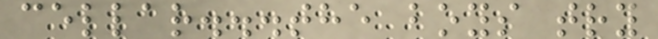cellar...the boys try
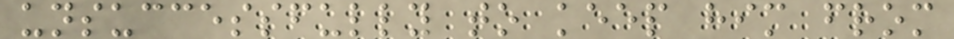unsuccessfully to keep him from
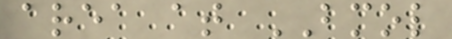area at BMOL
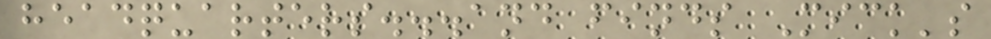headquarters...and finds Mick's
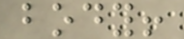body!
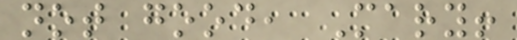not good, Mary!
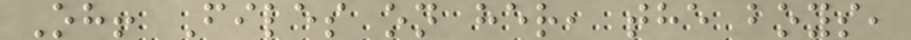Oh! Files on her, the boys,
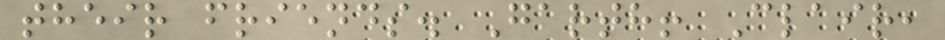their friends. Garth! Clair,
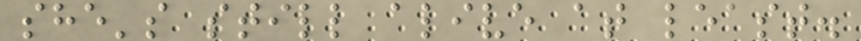she's still alive at least.
